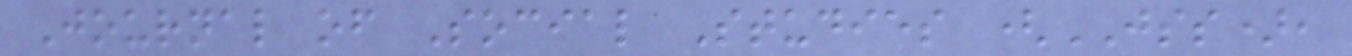Journal of Social Studies (JSS),
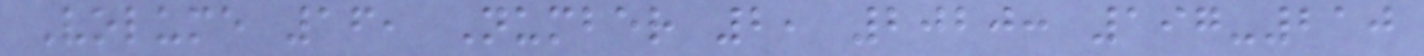Volume 16, Number 2, 2020: 197-210
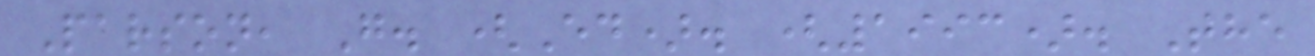Parson, G. (Ed). (1993). The
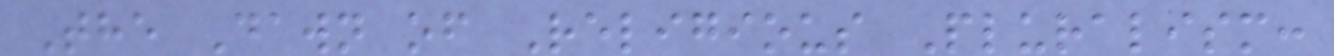The Dawn of Religious Pluralism:
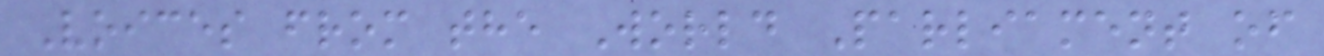Voices from the World Parliament of
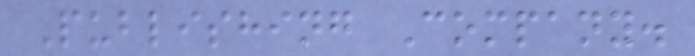Publishing Company.
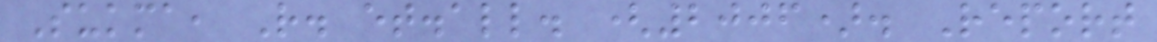Sukma, R. et.all. (2006). Report
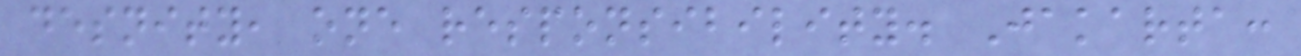desnity, one responsibility. Jakarta:
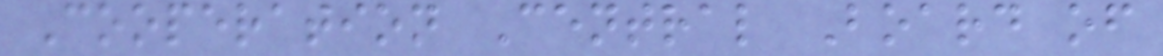Cooperation Central Board of
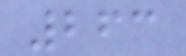263
